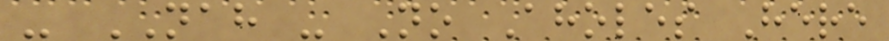- NAH - No Aholes Here
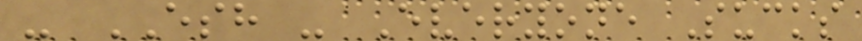- ESH - Everyone Sucks
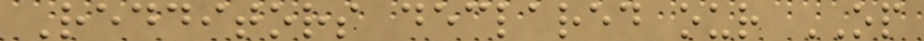Redditors declared our OP
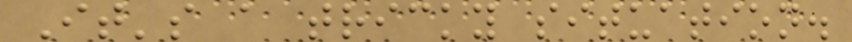It's a tricky situation.
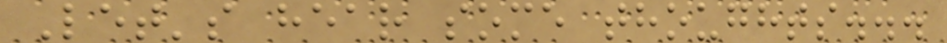Let's hear some thoughts...
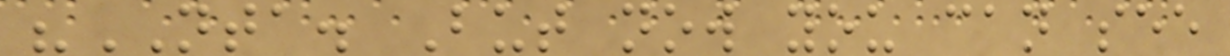"NTA. But now you can see
